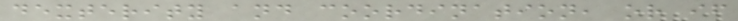dexterity and coordination, or if
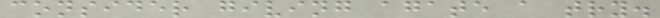consider giving agate a try.
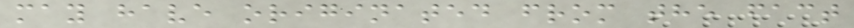may have originated from the fact
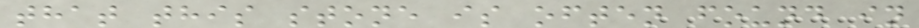that this stone is often found in
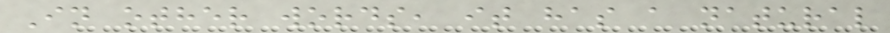In other words, it has a natural
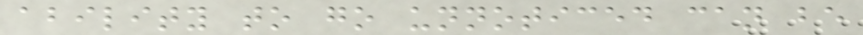ability to go unnoticed can be
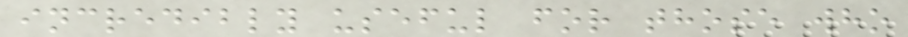incredibly useful for those who
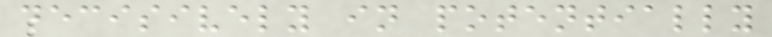decisively in potentially
